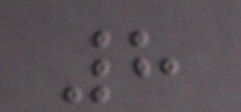8
